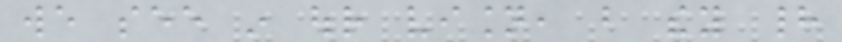we see in our vision, but they had
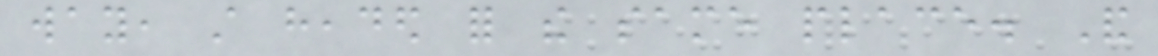way, still headed for the same place. And
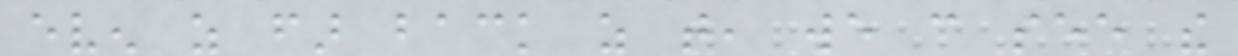even as far back as that, we can see the
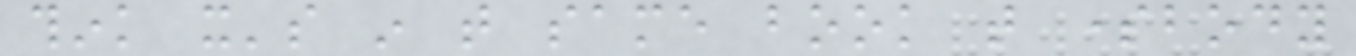think it's in that same book that somebody
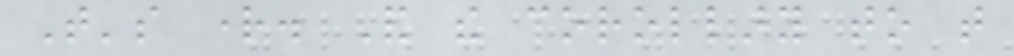That's right. And the corollary to that
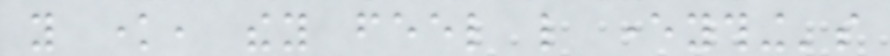you know, they feel like everything's
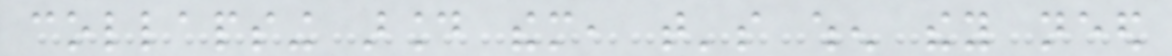collapsing around them, that's when they need
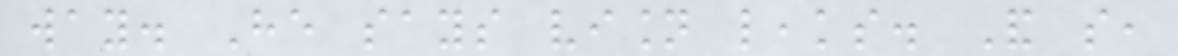way. He says vision leaks. And so,
